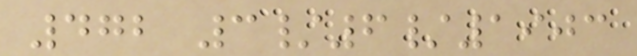472 3/6/1903
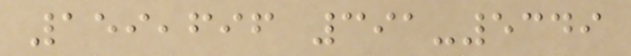159,696 391-5349
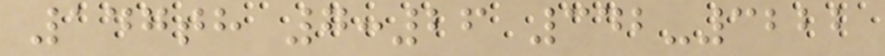147th 7:26 342-3222
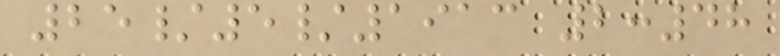25/5/1913 2:48
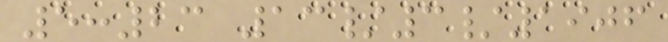5:23 13/3/1906
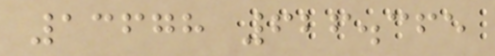13678 626.365
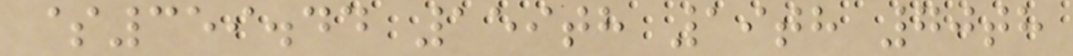$359.44 159th 19th 70th
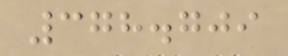378.709
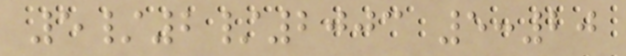5/2/2003 5:20
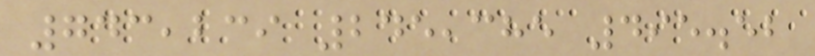743,239 245,385 495.52
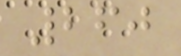260
